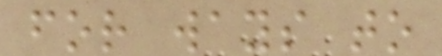for ways to
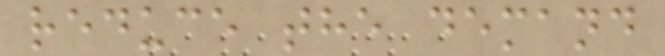reduce the demand
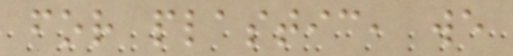for plastic, we
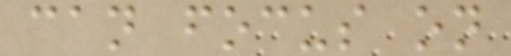can focus on
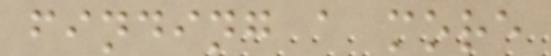finding a more
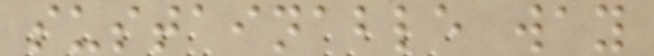sustainable way
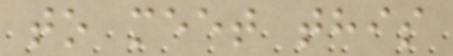to meet this
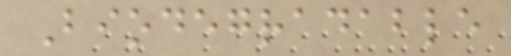Biodegradable
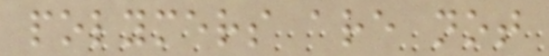polymers are not
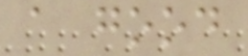a good
